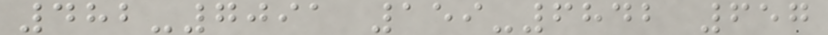482-7091 159-6842 657
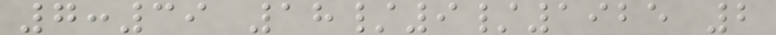7:39 18/9/1925 2
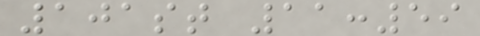101st 11:59
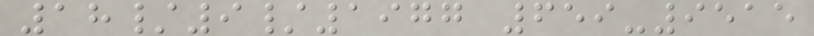18/9/1977 659-9515
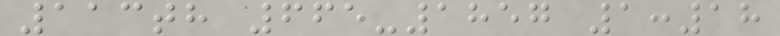113th 665-1857 1:18
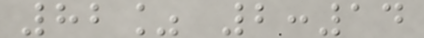82% 2:14
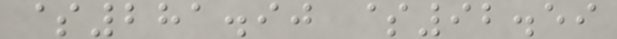$281.90 $92.59
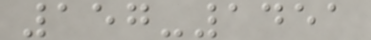157-1451
